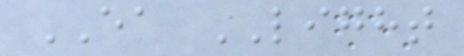EA LIGHT
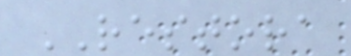RESTORA
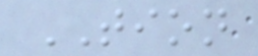TION
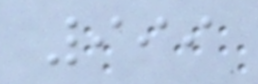999
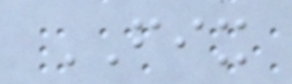FIX
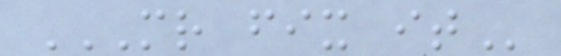MR FIX IT
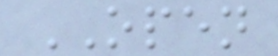OPEN
